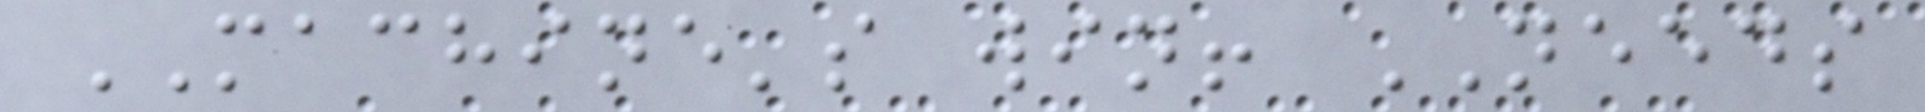MACHINE's win! NEEDS
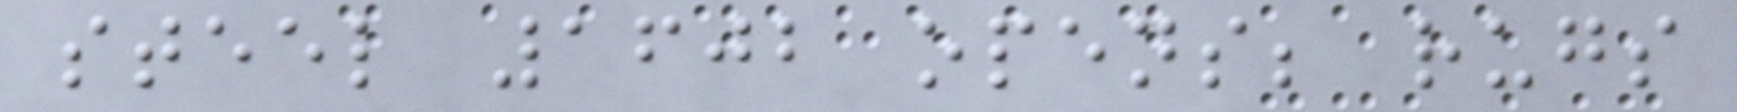steel 1602 opens; rugs
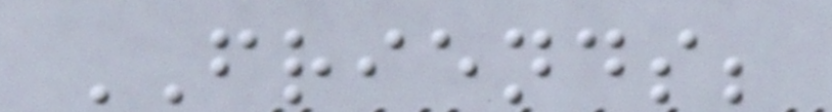FRIENDS;
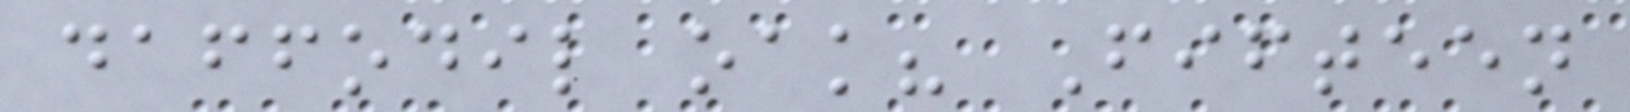daffodil oak? Fifteen
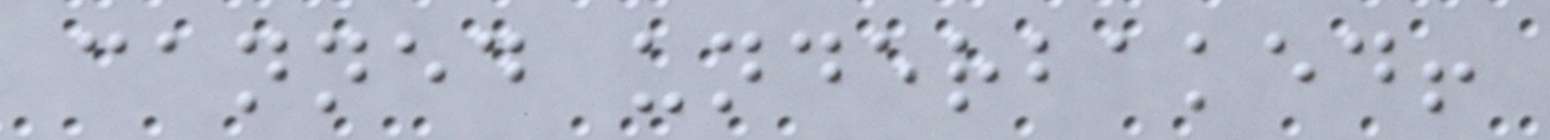canned underbaked!
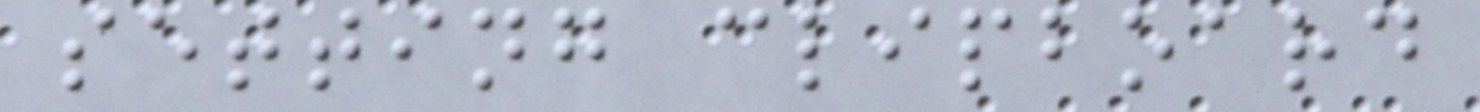setting clipboard
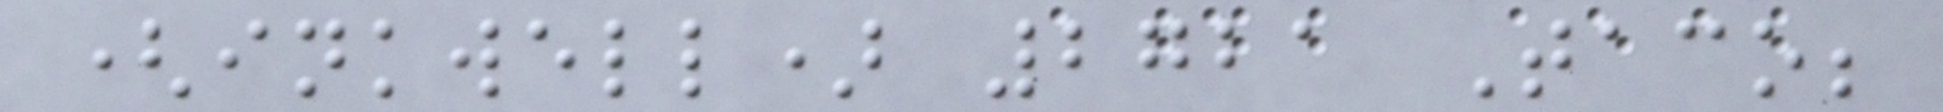(inkwell) 2721 Taco;
